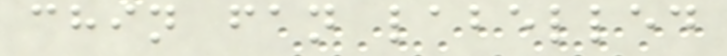chin fan labelled
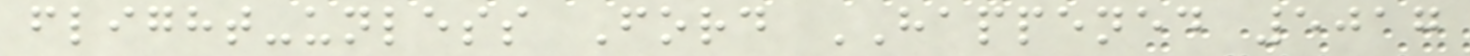flight-unless Ford HAPPENED 5017
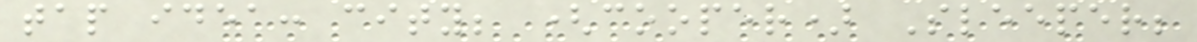tap idea: city; (cooper) Sleeper;
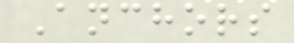Anchors
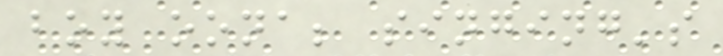boy oona; singing's
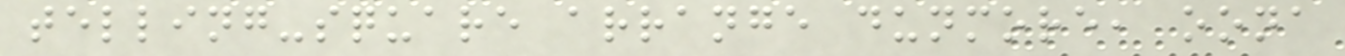telling-square arrange dunmore, oona
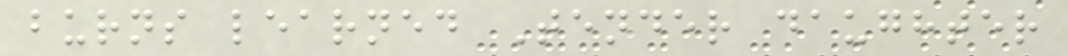burns learned Tender daughter
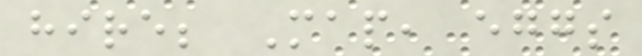hire; Map, eggs
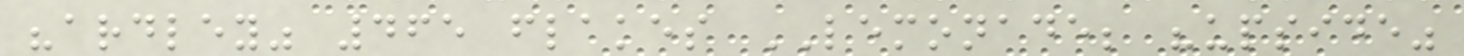"ardley" 465 flakes LEMONADE; "upside"
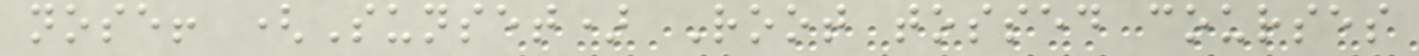nose! (Sunset) Root tossed courses
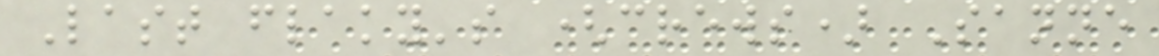Last flaky's (crews) Sanne
